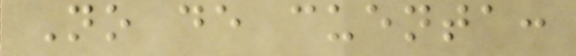No de cuenta:
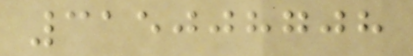315008708
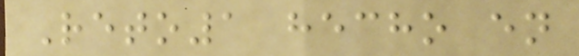Reto1 hecho en
